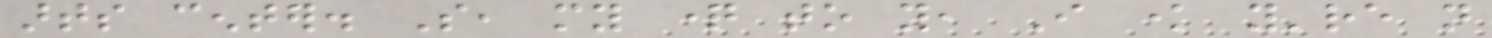arts center. So, my question to you, I know you're not
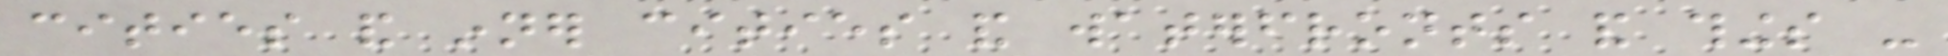cities and inner cities and waterfronts and things -
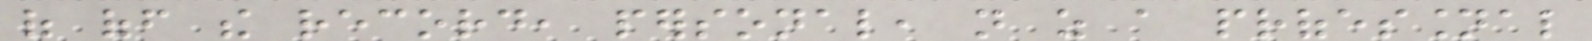of off the record, personal, not as a professional
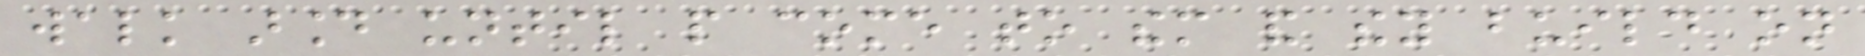walk around until people come to them and they build on
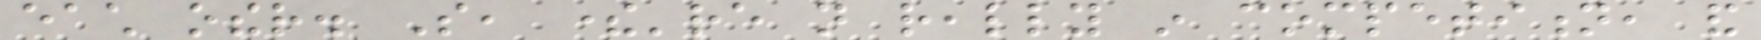each other. So, there're not really in competition, and
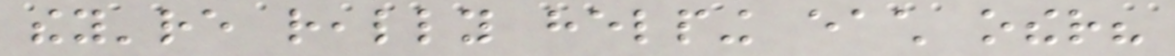they're really helping each other?
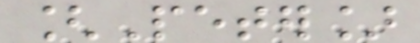[Peter]
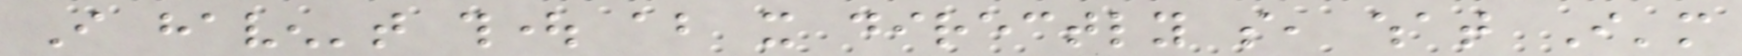I haven't thought about it directly so, what I'm
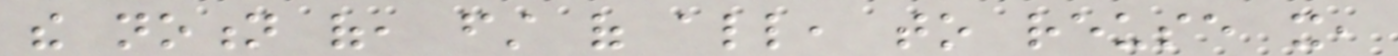the notion of, first of all, to reuse it,
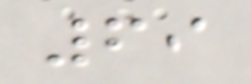69
